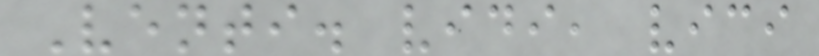Venti. vidi, vici
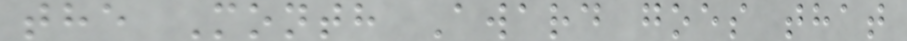the Month Award goes that
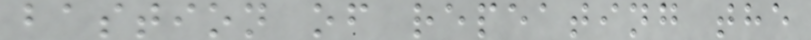bastion of repeating the
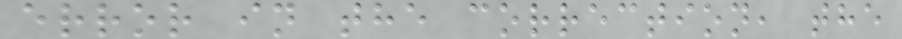error in the correction, the
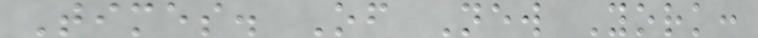Times. Of New York:
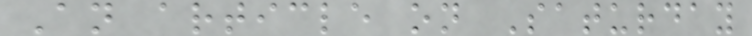An article on Saturday
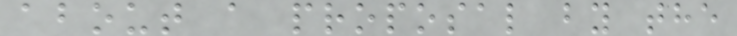about a proposal by the
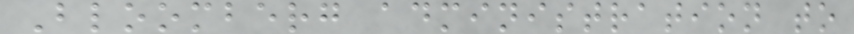Bloomberg administration to
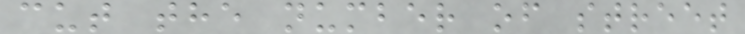cut the number of street
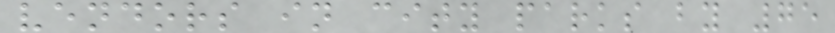vendors in city parks by 75
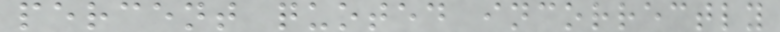percent quoted incorrectly
